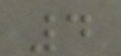4
